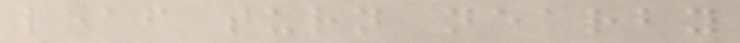leaf turn nearby
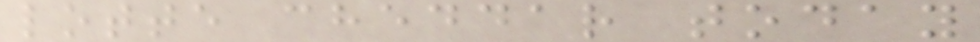lotte cheddar today
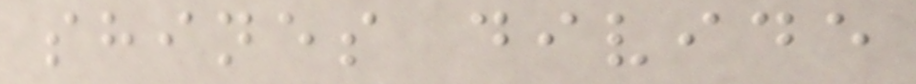shines divide
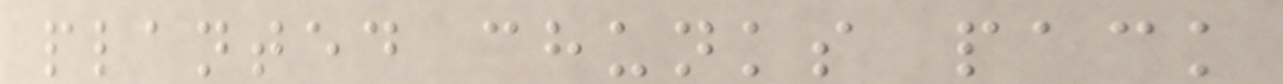planted chunks pack
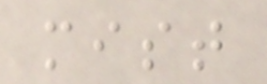mist
